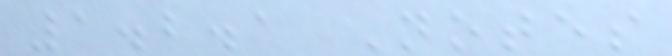1.2.1 Notes
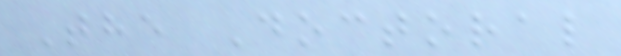The Doctoral
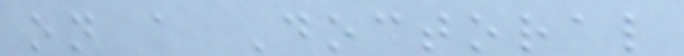on a Doctoral
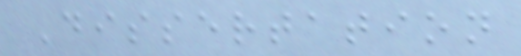Dissertation
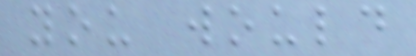you would
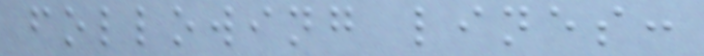following lines:
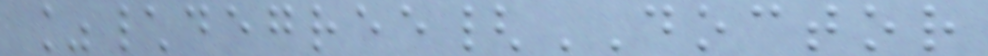%\degree{DOCTOR
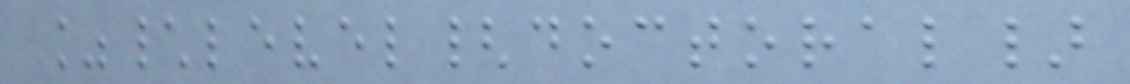%\level{doctoral}
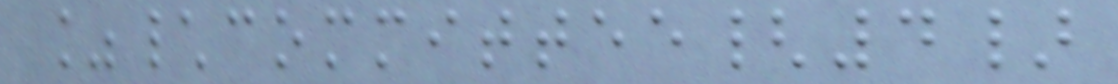%\committee{4}
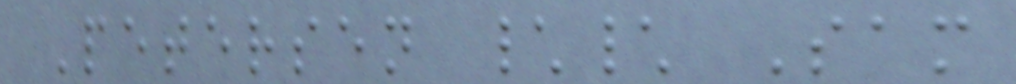Petersen \\ Sam
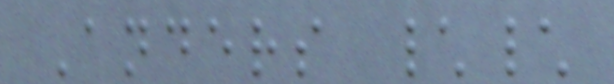Anders \\
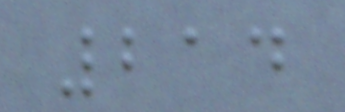214
